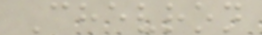Chevron
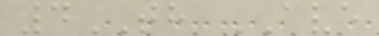4TH AVE
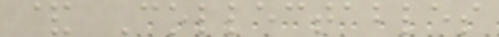& Collectables
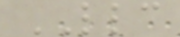LLC
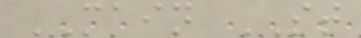MAIN ST
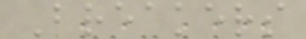Breakers
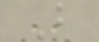B
